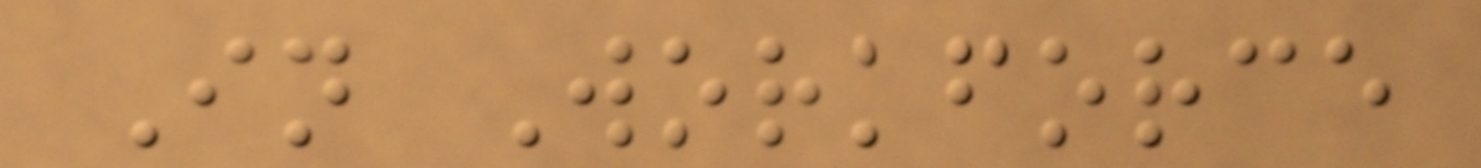In Workforce
